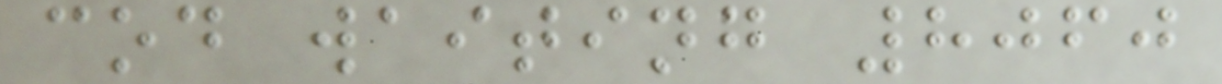cod waiting 8060
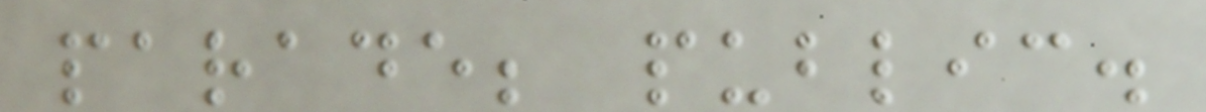parade; public.
